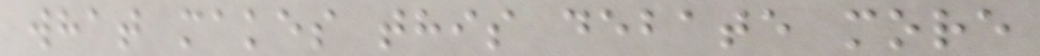what makes this debate more
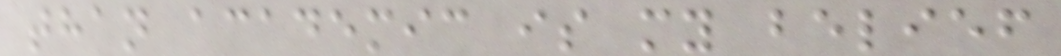than academic is my belief
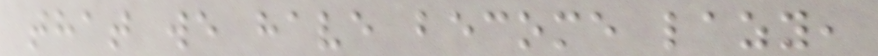that we have become lazy,
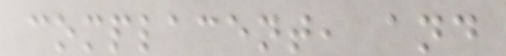complacent, and
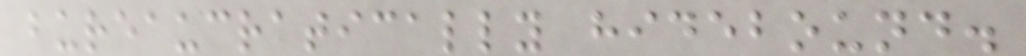bureaucratically hidebound.
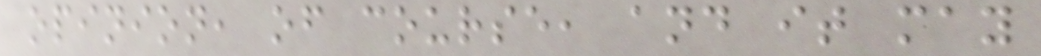opinion, of course, and it may
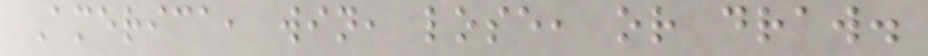America, win, lose, or draw.
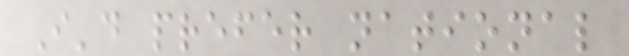I'd prefer national
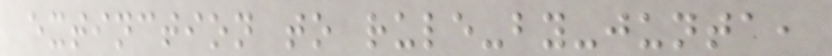extinction to rule-by-junta,
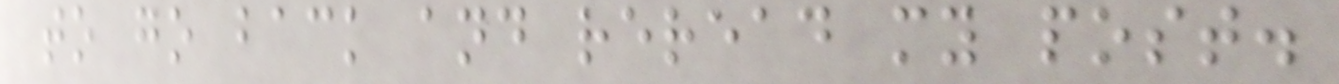to go back and reread my post.
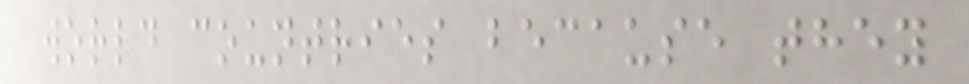world countries because they
